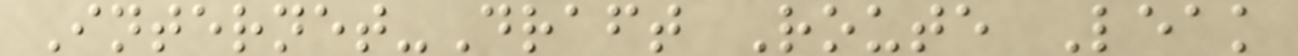Internet-Draft Route Leak
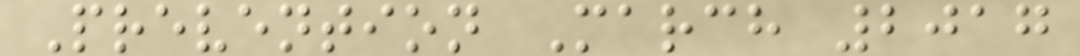Prevention March 2017
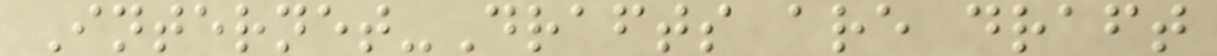Internet-Drafts are draft
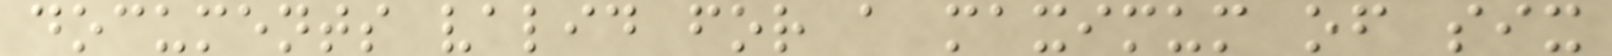documents valid for a maximum of six
